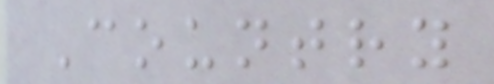Country
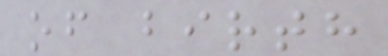of birth
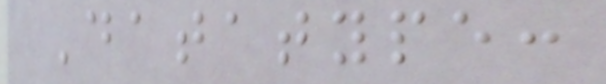Datatype:
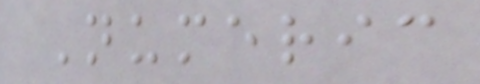Numeric
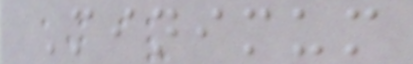Minimum
